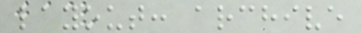layout: archive
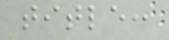title:
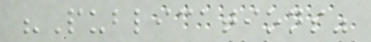"Publications"
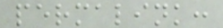permalink:
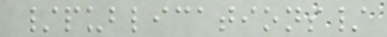/publications/
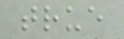true
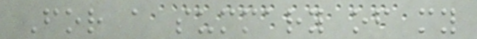For a summary of my
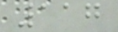117
